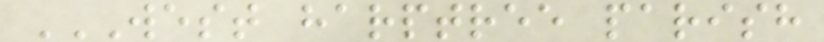WEST HARPTREE PARISH
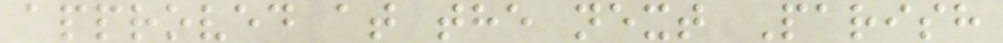approved at the next Parish
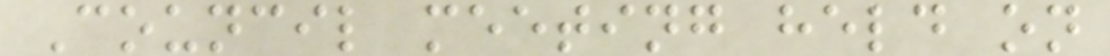Council meeting held on
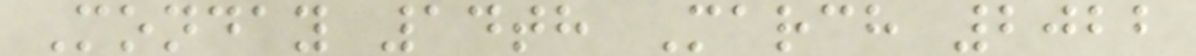Monday 14th March 2022
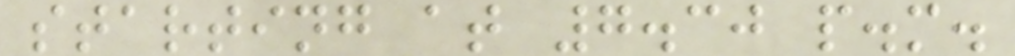starting at 7.30 p.m.
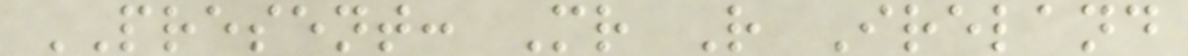PRESENT: Mr R Ireland
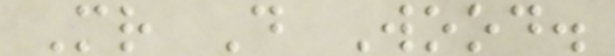Mr D Wood.
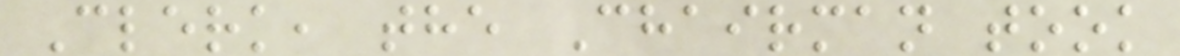Clerk, the Chairman took
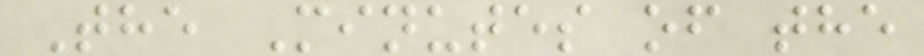The Minutes of the
